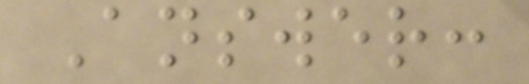Answer:
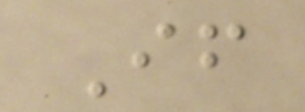If
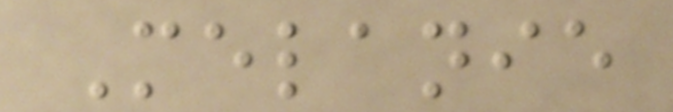Melanie
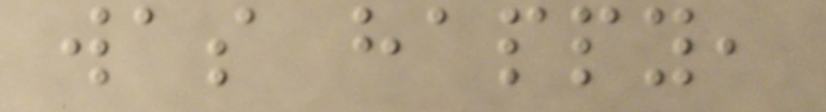was happy,
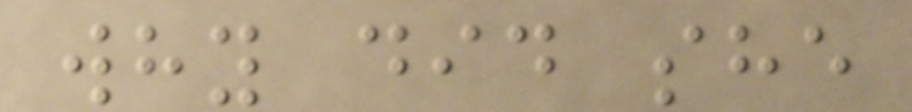why did she
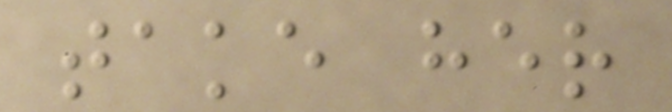take her
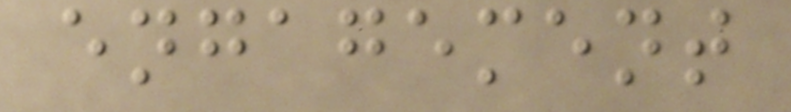engagement
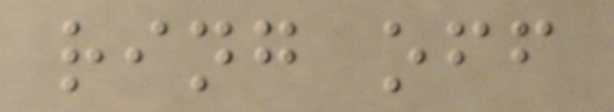ring off
